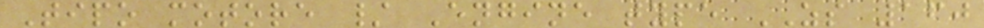Tipo motore / Engine type ZS 160
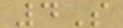4S
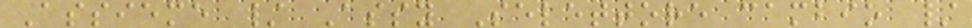Assieme / Assy Selettore cambio /
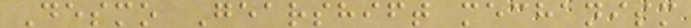Desmo Gearshift mechanism
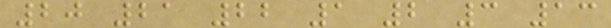20 21 22 1 2 3 13
